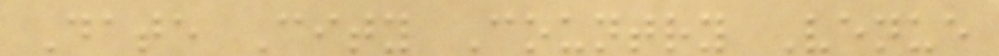Date City Country Venue
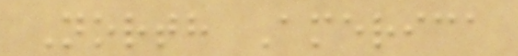North America
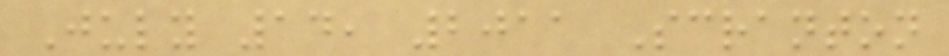July 14, 2011 Scranton
